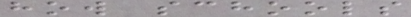how schools
